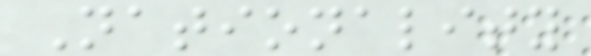Nationality
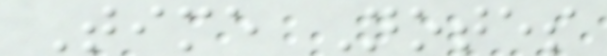Time Notes
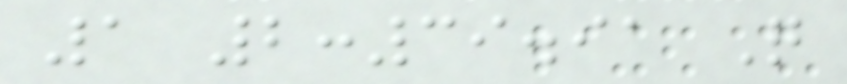1 2:39.91 Q
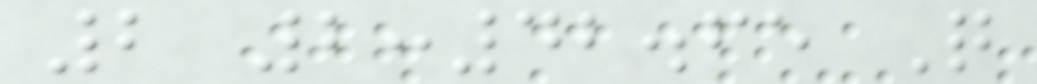2 2:42.65 Q
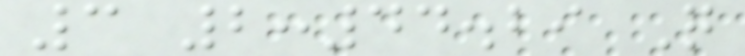3 2:44.29 Q
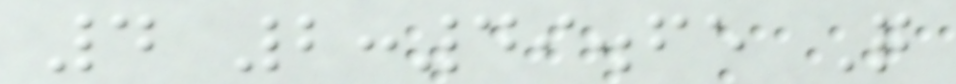4 2:49.65 Q
